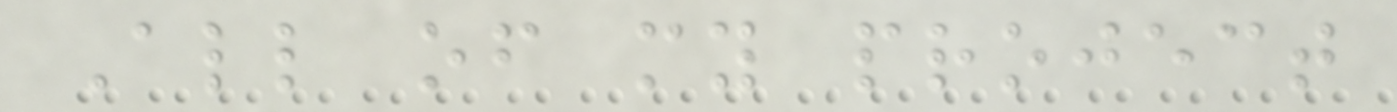All of my project
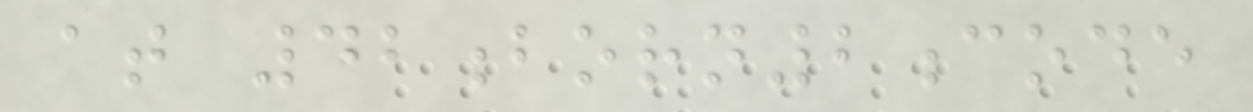at 42born2code
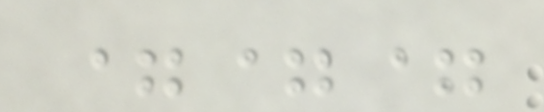===
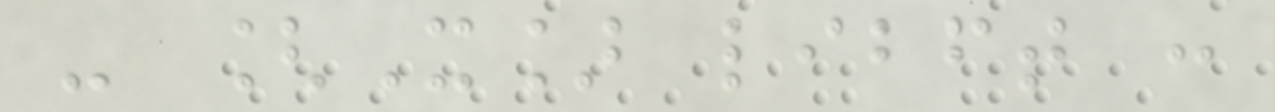- [X] libft :
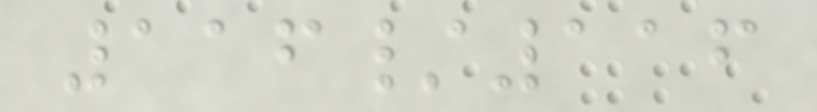116/116
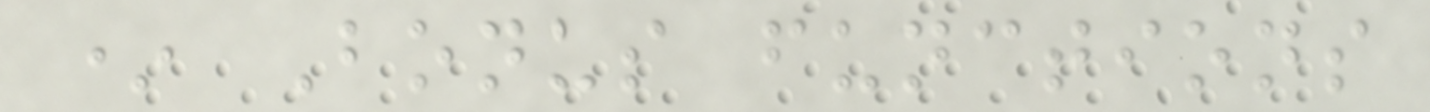* Bonus functions
